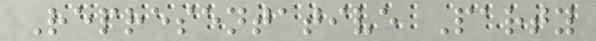Representative Party
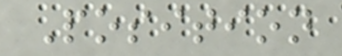Position
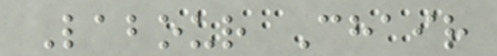Labour Chair
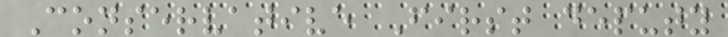Conservative First deputy
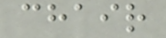chair
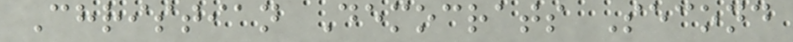Christian Democrats Second
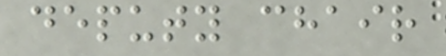deputy chair
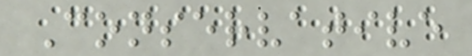Conservative
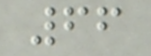66
